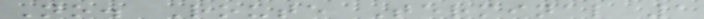No. Route Terminal 1
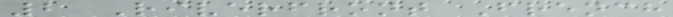2 Riverfront French
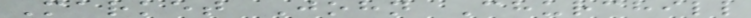Market John Churchill
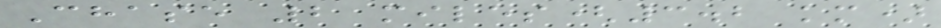Chase 2 miles(3.2 km)
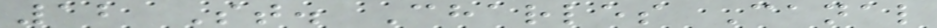12 St. Charles Canal
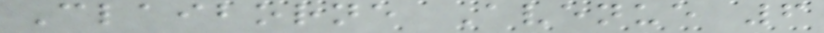Claiborne Avenue 6
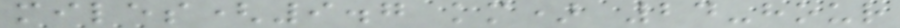miles(9.7 km) 24-hour
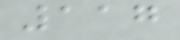117
